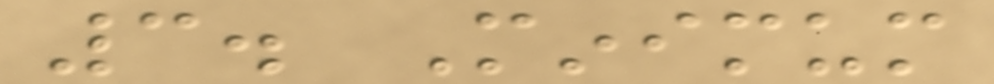3. Minimum
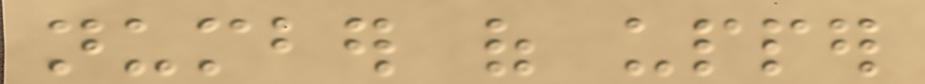number of upper
